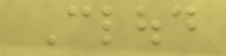Cloud
